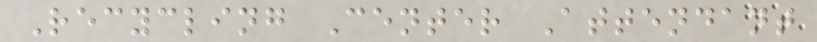Recycling Center Attendant
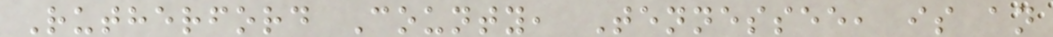Rutherford County, Tennessee, is an
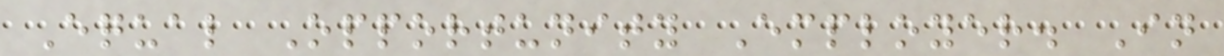Equal Opportunity Employer. In
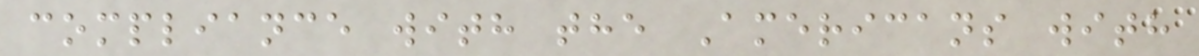compliance with the Americans with
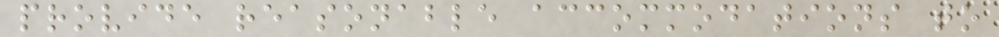provide reasonable accommodations to
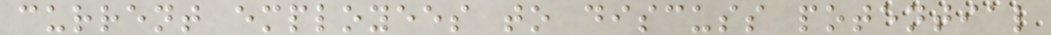current employees to discuss potential
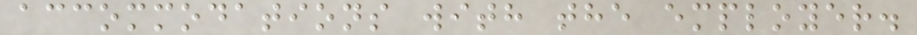accommodations with the employer.
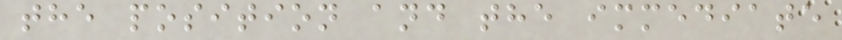the position and the immediate
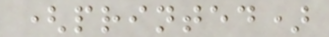(printed)
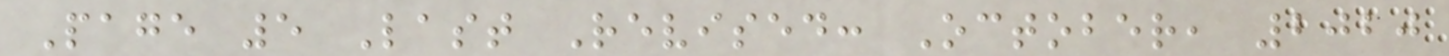Page 5 Last Revised: October, 2020
